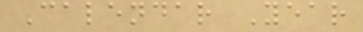Calendar Year
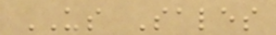US Sales
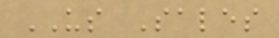US Sales
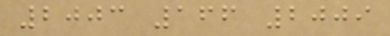2003 166 2009
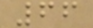66
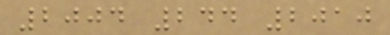2004 244 2010
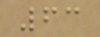63
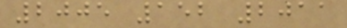2005 152 2011
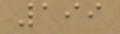199
